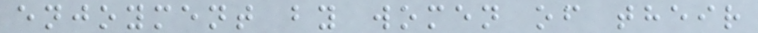enjoyment by women of their
